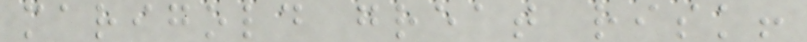marigold great risk!
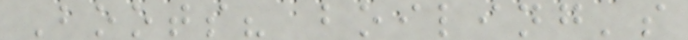Boots? boiling's
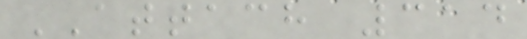ATTACH 314
